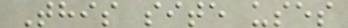This site uses
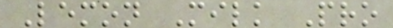Lemon Milk Pro
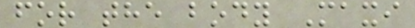for the body Maxi
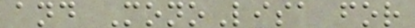and MonoLisa for
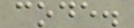code.
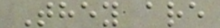They are
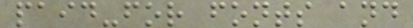paid-for fonts and
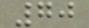70
